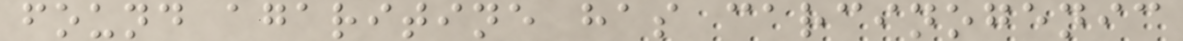found agaritine has carcinogenic
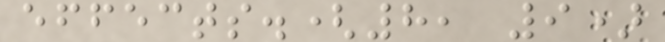effects.(8, 9)
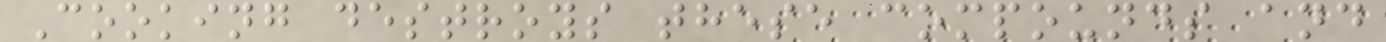Cooking destroys these compounds and
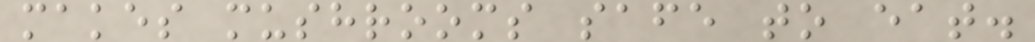makes mushrooms safe to eat.
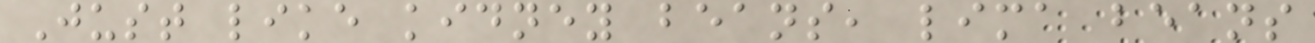Just like kidney beans, lima beans
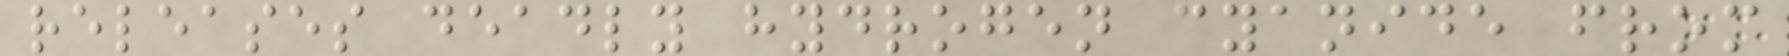releases deadly hydrogen cyanide from
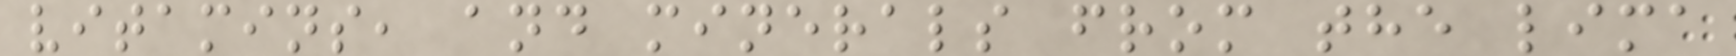vitamins, and minerals from the lima
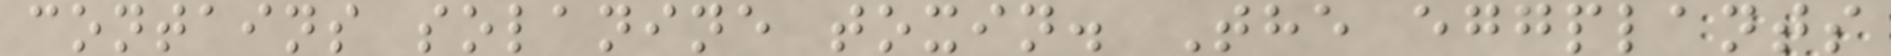contains solanine toxin. The eggplants
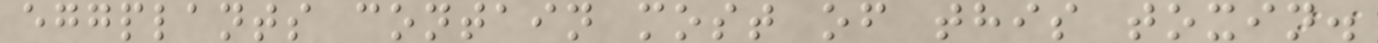eggplants contain most of this toxin.
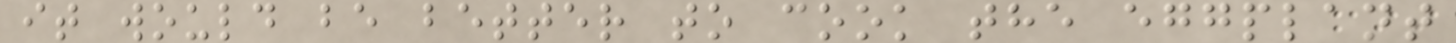it would be better to cook the eggplant
